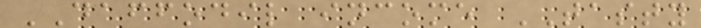DAFFODIL income TASTY
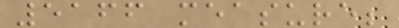5166 measure;
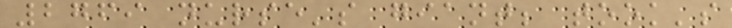2769 nurse's giant; took's
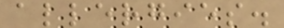allergies.
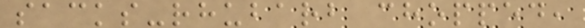sacks-rhubarb chopped,
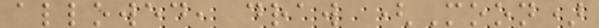allowed, draw (Moon)
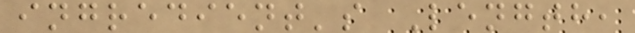ingredient's Length,
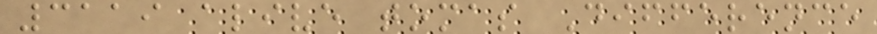3119 alive tomas Difference
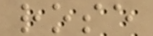rose
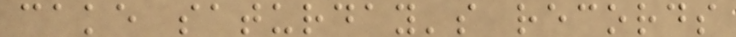cake saturday's records
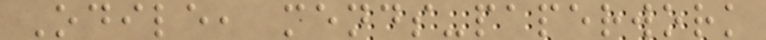Odile, mends-paperwork
